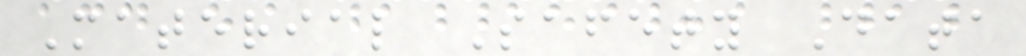Material Safety Data
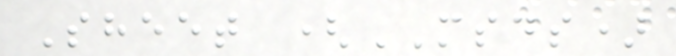Sheet (MSDS)
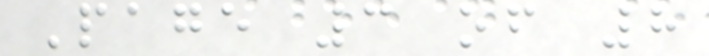Page 3 of 8
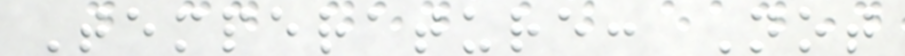Temperature: Not
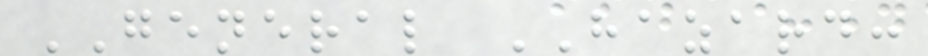GENERAL HAZARD:
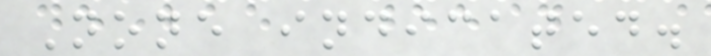None indicated.
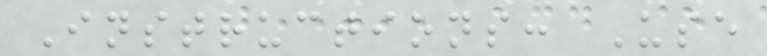Instructions: Use
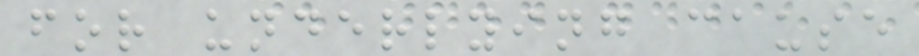for underlying cause
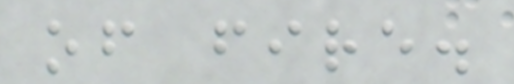of fire.
